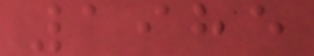1985
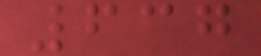637
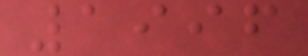1996
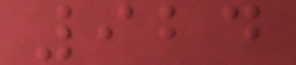924
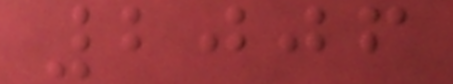2006
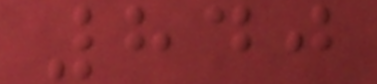840
